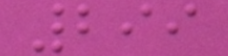299
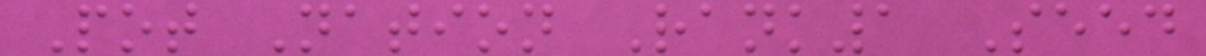Pot Nation Rank1 Seed
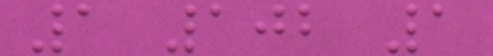1 102 1
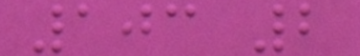103 2
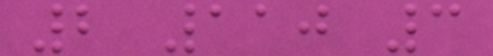2 110 3
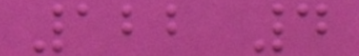122 4
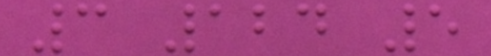3 124 5
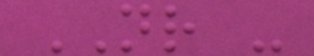NR -
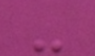-
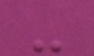-
